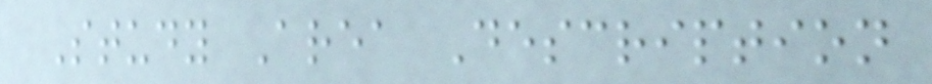Study Area Description
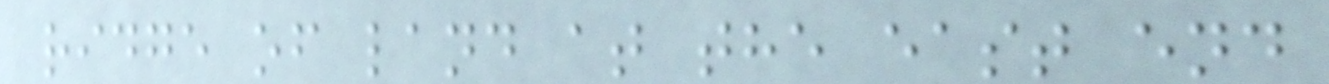ridge of land at the east end
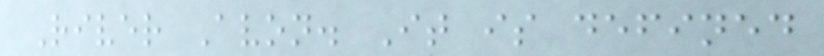River Avon. It is defined
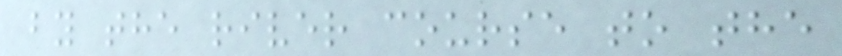by the river course to the
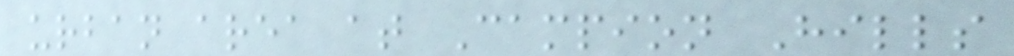urban area at Campion Hills
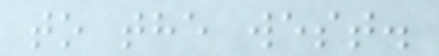to the west.
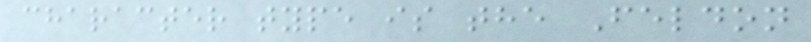character type is the Feldon
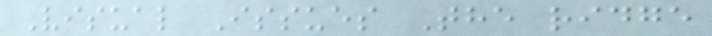Visual Issues The ridge
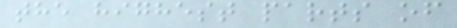the highest parts of
